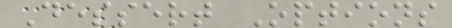Dessert Options
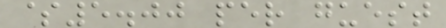$5.00 per guest
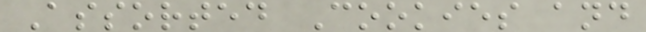Assorted Cookies and
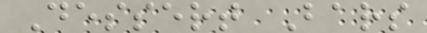Dessert Bars
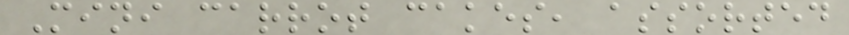Mini carrot cakes, assorted
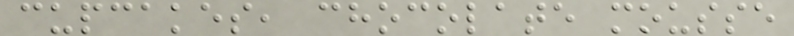cupcakes, chocolate mousse
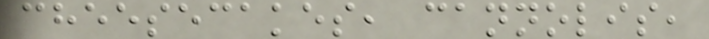cheesecakes, cannolis,
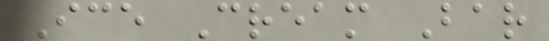Ice Cream Bar
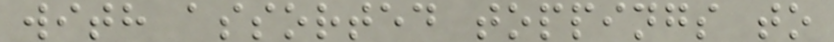with assorted toppings to
